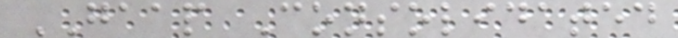GAAP Consolidated
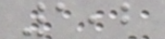1,2
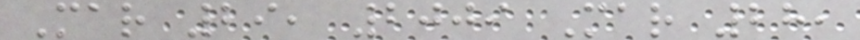Mar 29, 2009 Mar 28,
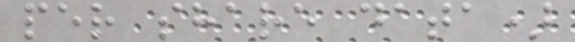per share data)
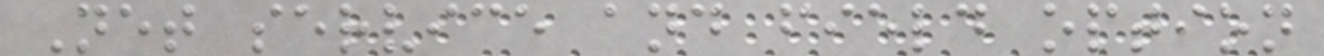Net service and field option
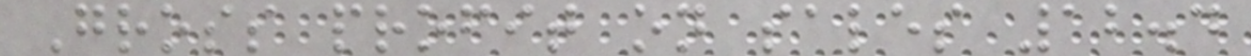Gross profit on sales 12.4
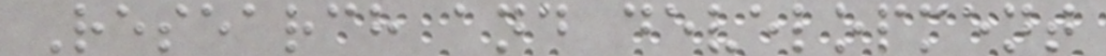Research and development
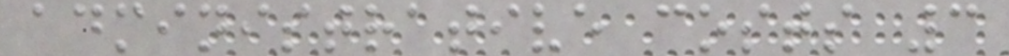administrative costs 3
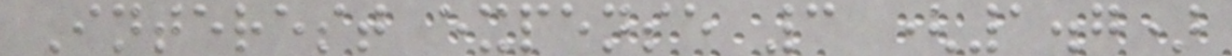Interest expense 3 (1.7)
